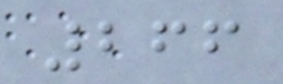266
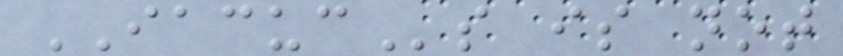IACUCs is not
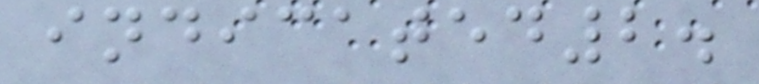indicated2.
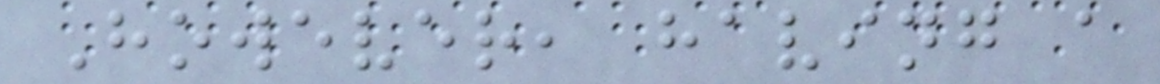However, having a
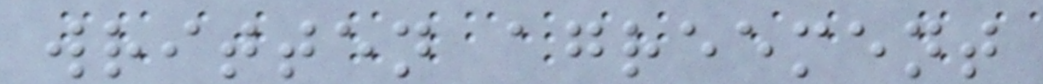written agreement
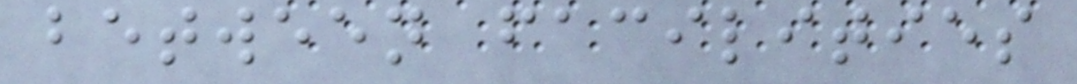between facilities
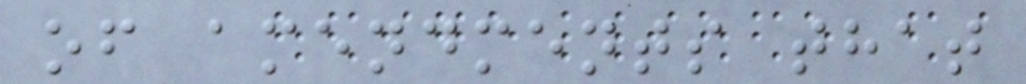of amendments that
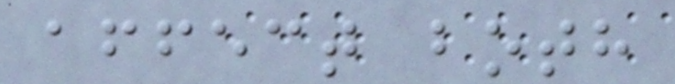affect both
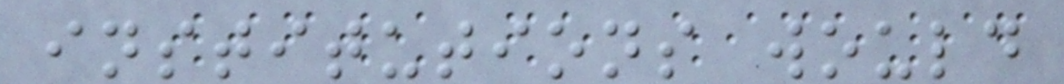institutions would
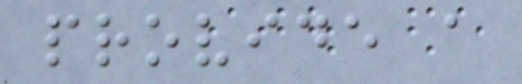provide a
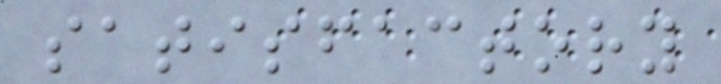satisfactory
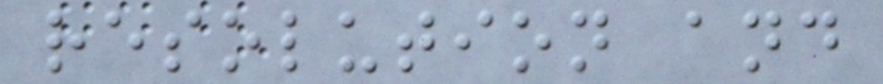resolution and
